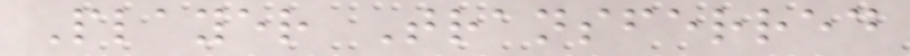Player Transferred
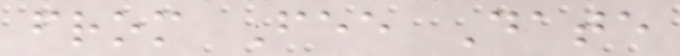from Fee Date
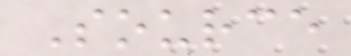Source
